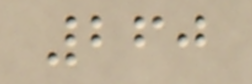260
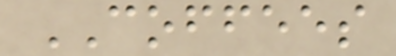COFFEES
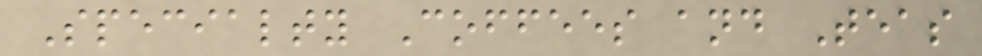Specialty Coffees and Teas
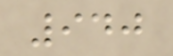940
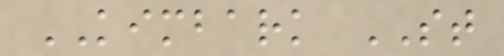KIMBARK ST
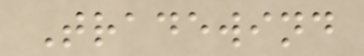Tradewind
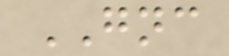GNC
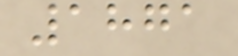1871
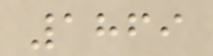1869
